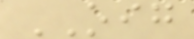OIG
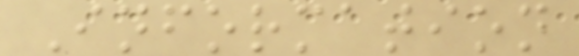Information
